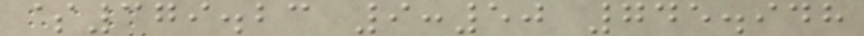$379.23 9:50 745.948
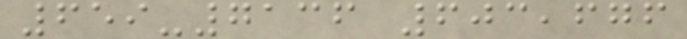659-7136 603,676
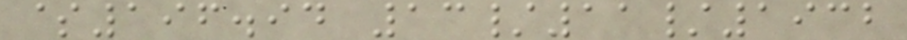$196.94 13/11/1932
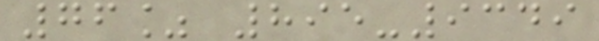76% 895-9349
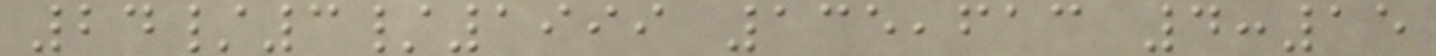24/3/1999 135,613 4:15
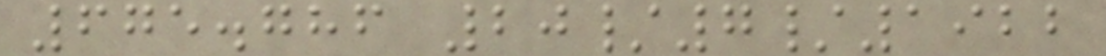675.786 20/7/1922
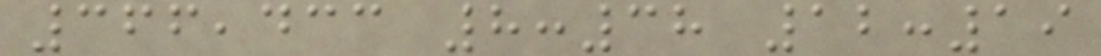366,433 8:38 12:19
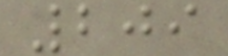209
